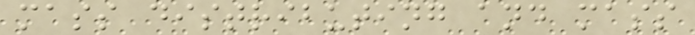mass distributing and mass
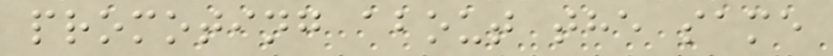promoting about the same
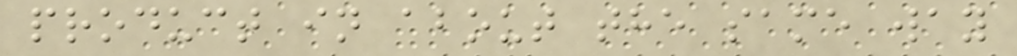product in about the same way
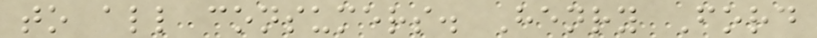to all consumers. Henry Ford
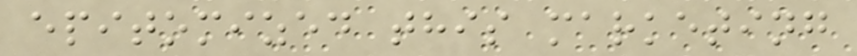epitomized this marketing
